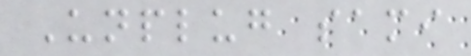Unplug sami
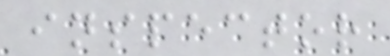inspector
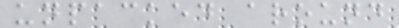unpacked around
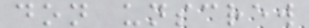don unscrew
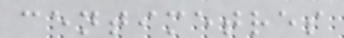centimetres
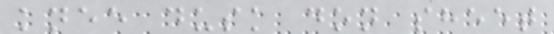knee dusk don sheet
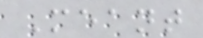Meant
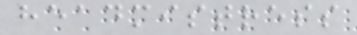headmistress
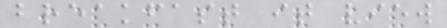breakfast it view
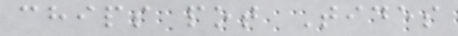chips pot Tides
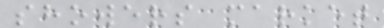showers market
